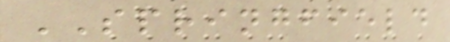SPRINGFIELD
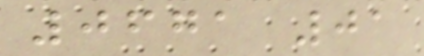0671 01
